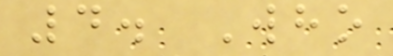4. Who
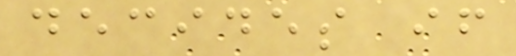decides if
